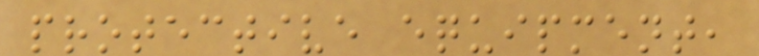protective equipment,
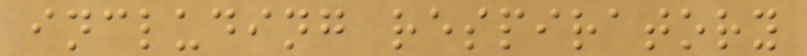including respiratory
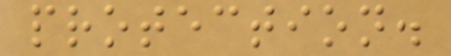protection.
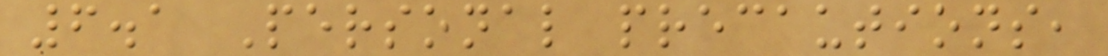6.1 Personal precautions,
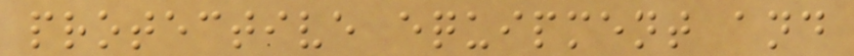protective equipment and
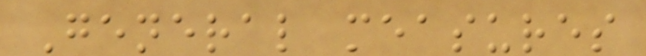General measures
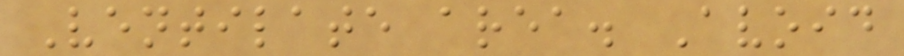Ventilate area. Avoid
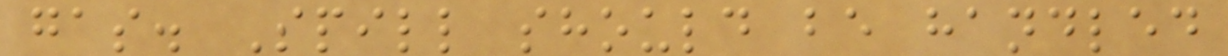gas. Spill should be handled
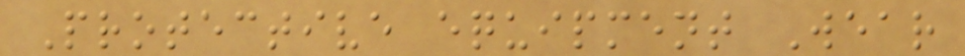Protective equipment Wear
